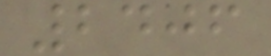2406
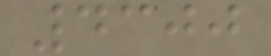4300
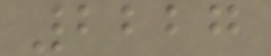2227
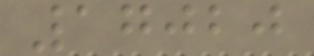17020
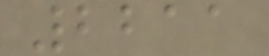2211
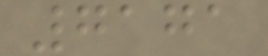7171
